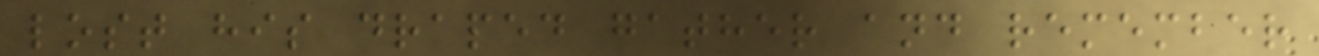lost his draped gather and remember
